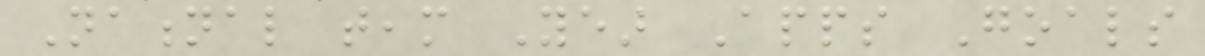National team Year Apps Goals
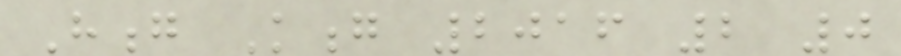Hong Kong 2016 2 0
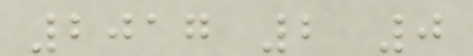2017 2 0
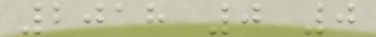2018 0 0
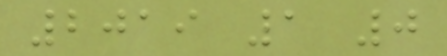2019 1 0
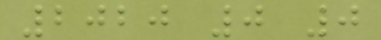2020 0 0
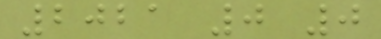2021 0 0
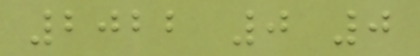2022 0 0
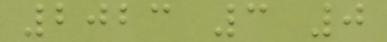2023 3 0
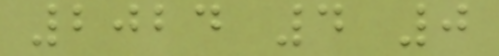2024 4 0
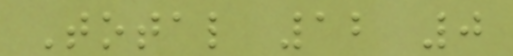Total 12 0
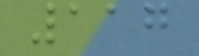117
